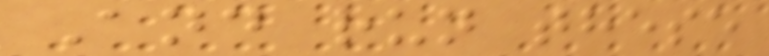And run these
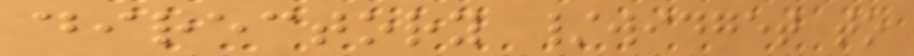directory /widget to
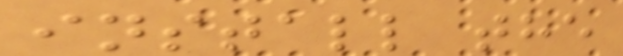install the
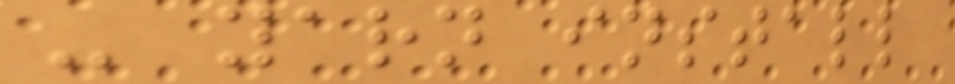- yarn install
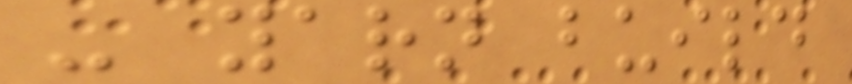- yarn build
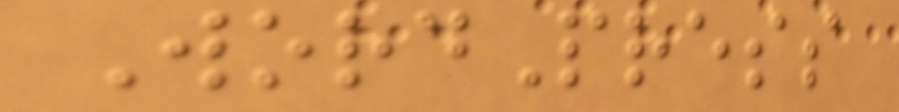WordPress
